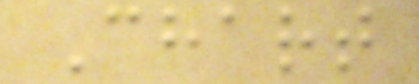Chart
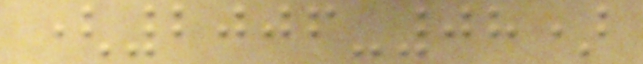(2006-08)
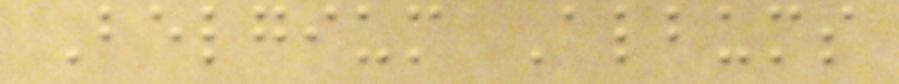Belgium Albums
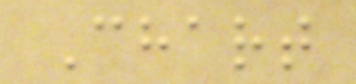Chart
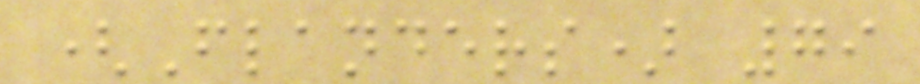(Flanders) 79
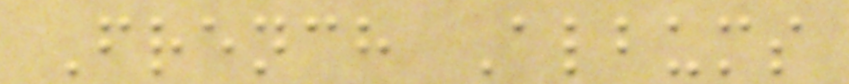French Albums
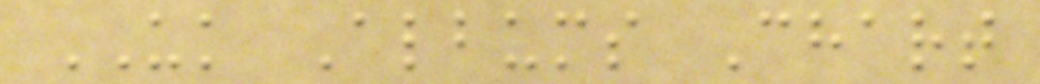UK Albums Chart
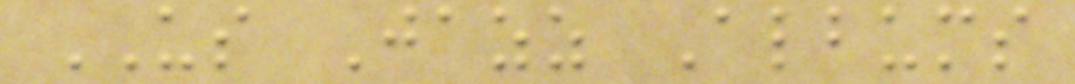US Jazz Albums
